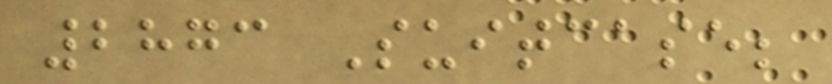2873 Suitcase;
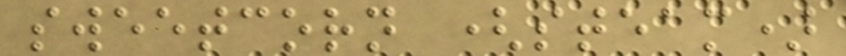sweetcorn (steam)
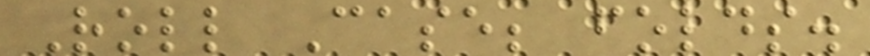Roll Case; folds.
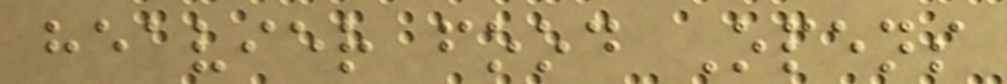heavier food Opens
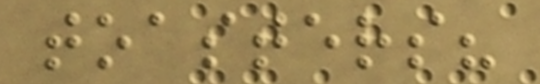toasters?
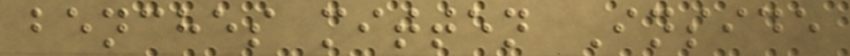benches mitten Inside
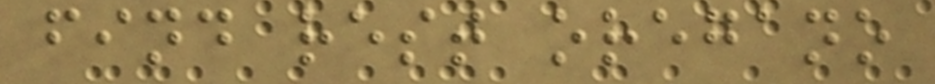find rest oregano
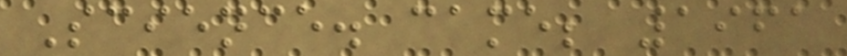Science. came; 1961
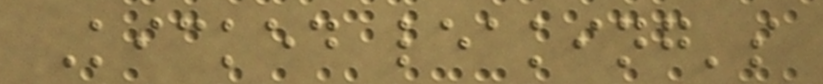Kicked leaking's
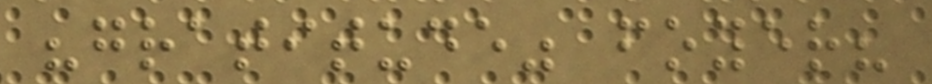"gratitude" foyer?
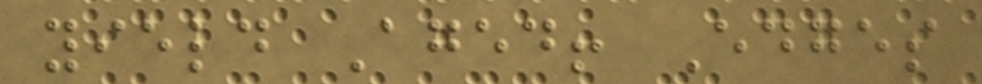yield Aged! Edges
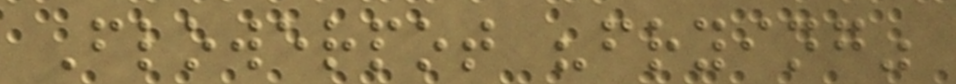Flowerpot "frying"
